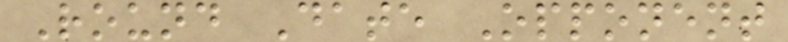Round Date Opponent
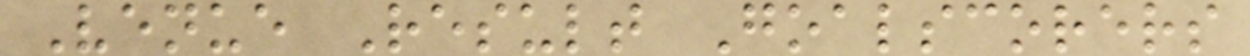Venue Result Goalscorers
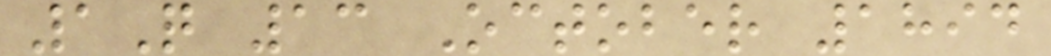1Q 13 October 1894
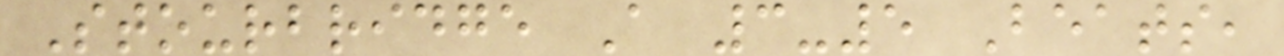Stourbridge A 3-5 Beats,
